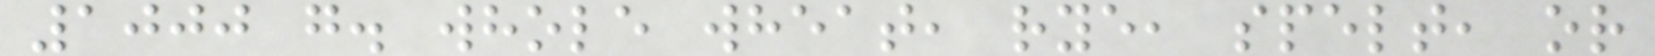1000 g. whole wheat, rye, spelt, or
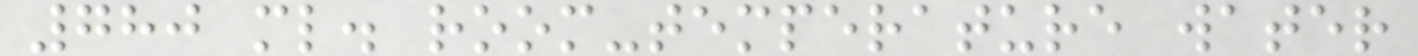780 ml. room-temperature water
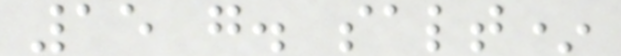15 g. salt*
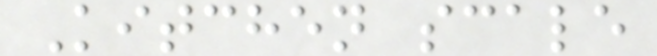Kitchen scale
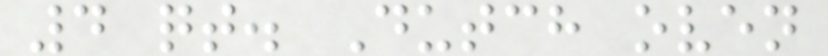4 qt. Dutch oven
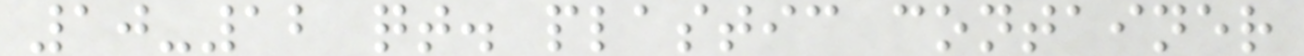10-12 qt. plastic container
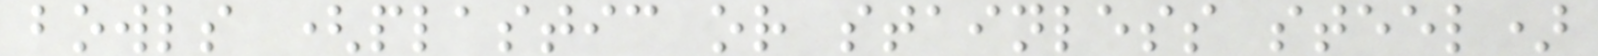bowls (plastic or stainless steel)
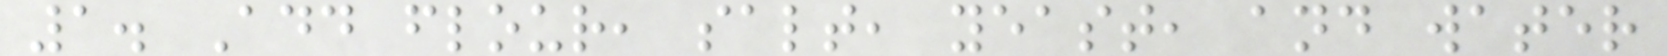1. Add flour, salt, yeast, and water
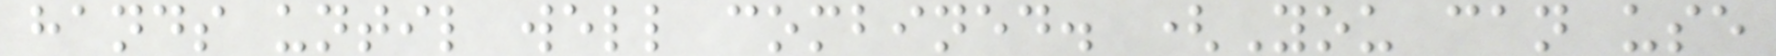hands until well combined. (You can use
